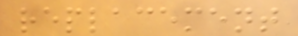replacement
